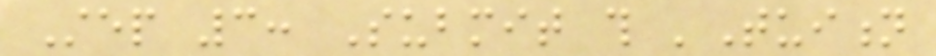Step 3: Submit this 'Tuition
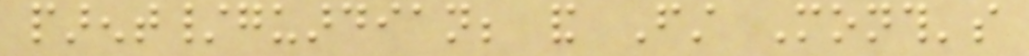parent/guardian; and First Month's
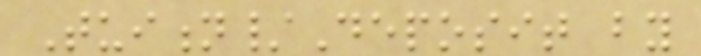Tuition/Deposit by
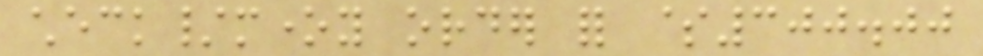check/money order for $300.00
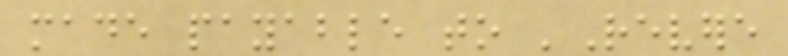made payable to 'Revere
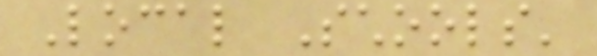Local Schools'
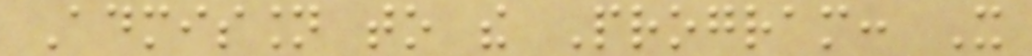Admission to the Program: It
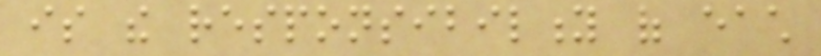is the responsibility of each
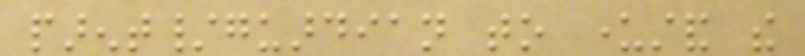parent/guardian to understand the
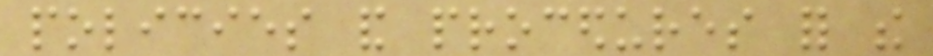policies and procedures for the
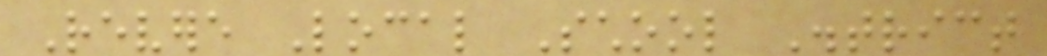Revere Local School District
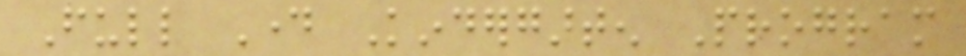Full Day Kindergarten Program
